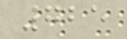725
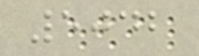5042
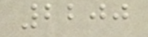2200
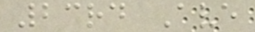23rd Ave
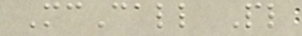McCall Pl
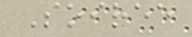Soiree
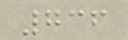736
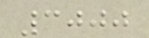3000
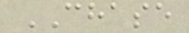CHASE
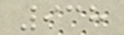938
